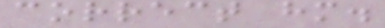correct him.
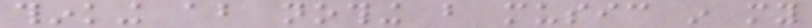thinking about nothing but music in my
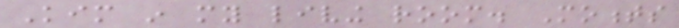Kim in my living room. Moments
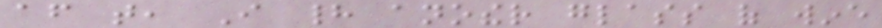after that, I had another glass of wine
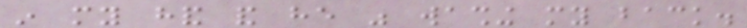in my hand and he was washing my back.
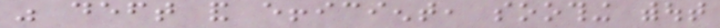was deft and efficient, soothing without
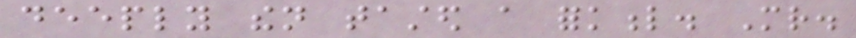deeply then tasted a forkful. Mr.
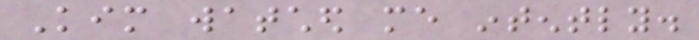Kim watched me intently.
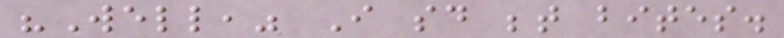"Well," I said between bites.
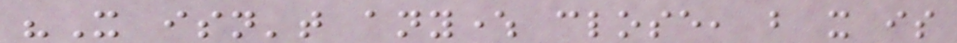"It isn't anywhere close, but it is
